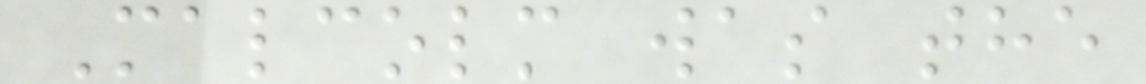Malcolm was the
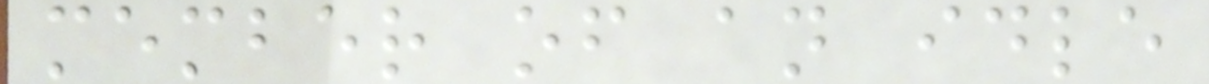member of an idle
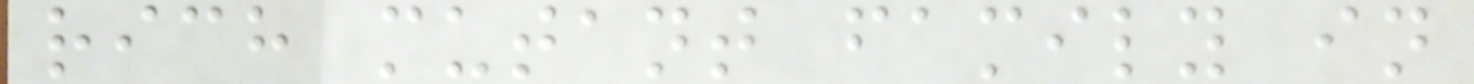rich mutant family in
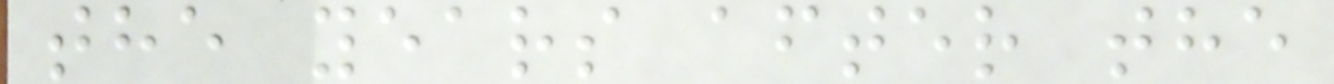the years after the
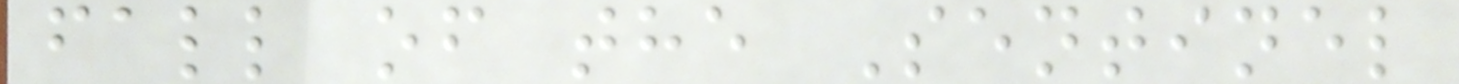fall of the Sentinel
